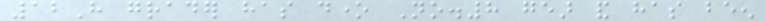12H grader has done No.8 gear and has been
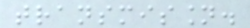transmission.
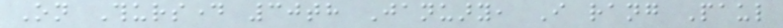On Thursday 30th January, I rang Paul
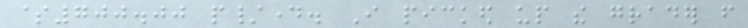$700.00 p/day. I picked up the grader from
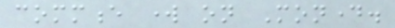commence work on Monday.
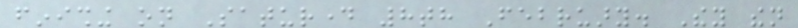finishing on Saturday 8th February. They then
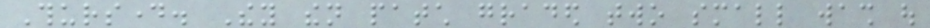Thursday. They then patch graded two small wash out
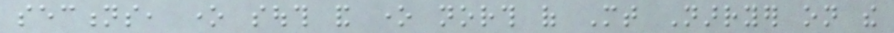sections, one south and one north of Mt Narryer on the
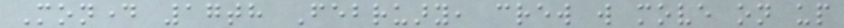Monday 17th February, crew will move on up
